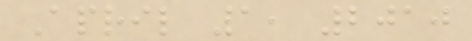April 1, 2010
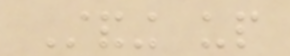Standing up
